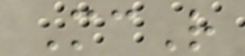McR
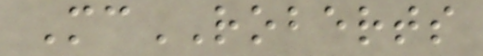McROBERTS
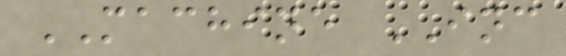MACHINE INC
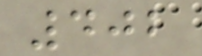402
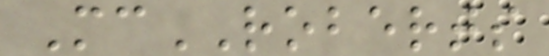McROBERTS
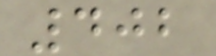402
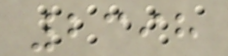2398
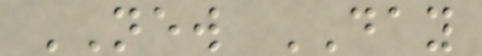NEW DAY
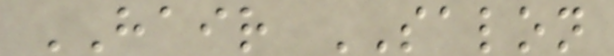HAIR SALON
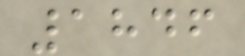1846
